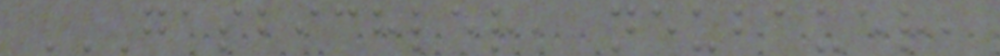GASBICHLER, NEUBAUER,
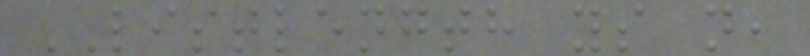LISTLENGTH ys n,
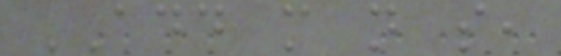ADD m n s,
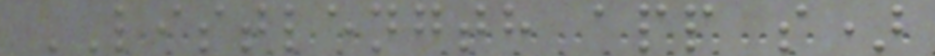LISTLENGTH app s)
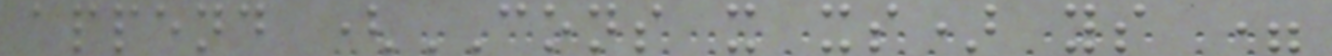append (CONS x xs) ys =
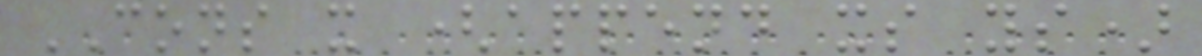CONS x (append xs ys)
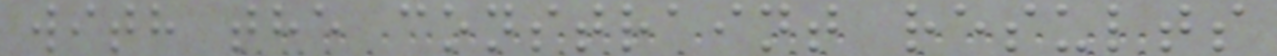with the constraint results
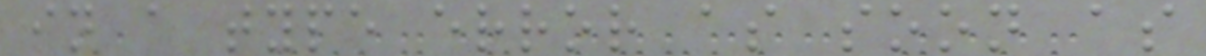in a type error as soon as
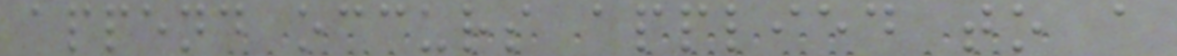append occurs applied to a
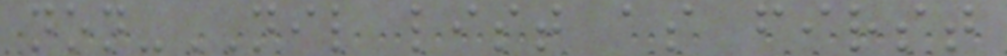non-NIL list as first
